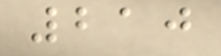210
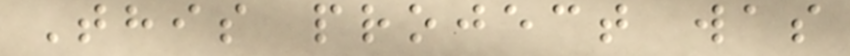This project was
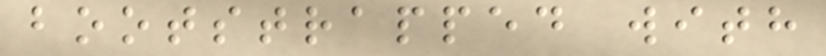bootstrapped with
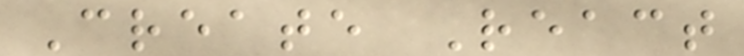Create React
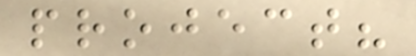project?
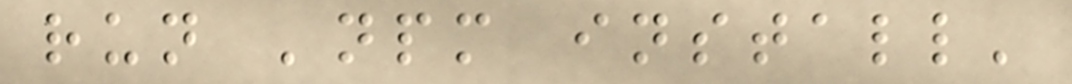run 'npm install'
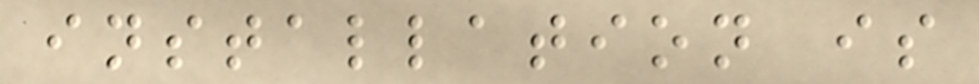installation is
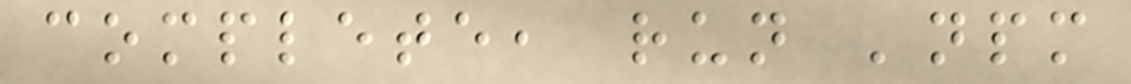complete, run 'npm
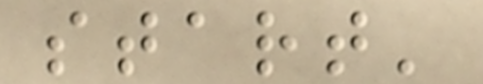start'
